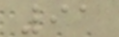91
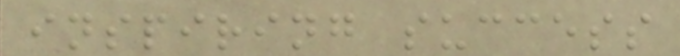inspiring success
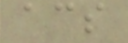acs
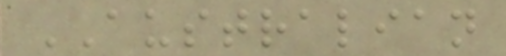AUSTRALIAN
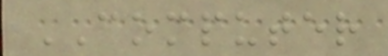COMPUTER
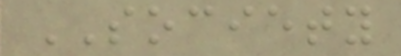SOCIETY
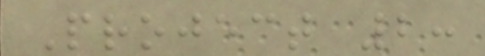Project 2:
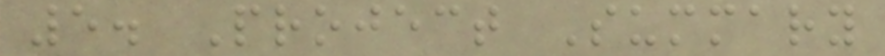5. Project Summary
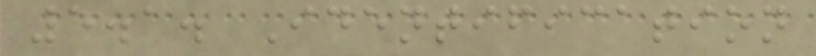5.1. Identification
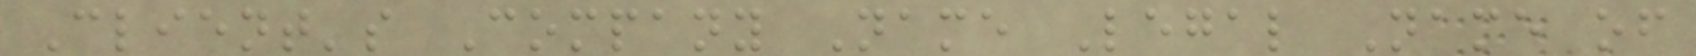Client's Company Name Legal Name of
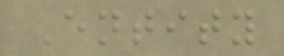Entity
